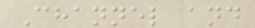Channel and
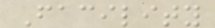Facility
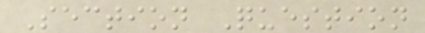Section Question
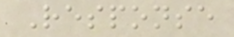Response
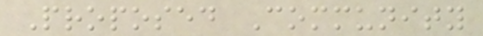Proposed Community
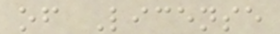of License
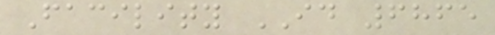Facility ID 6865
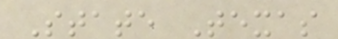State Texas
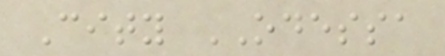City ODESSA
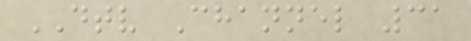DTV Channel 31
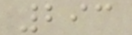293
